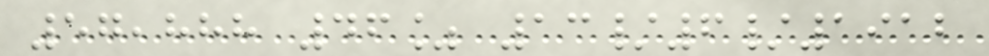57,888 46% 13/6/1912
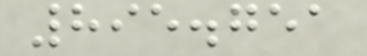895.751
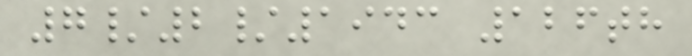7/2/1943 126th
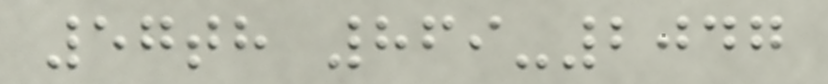57th 869-2047
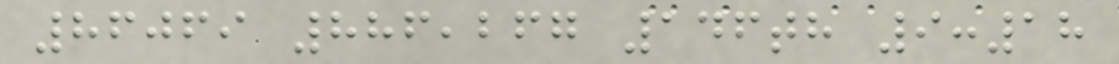86069 886,267 146th 9:18
